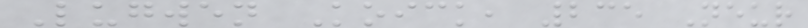Lugwen Koick, 235 Neur
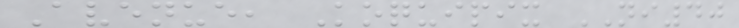Avenue, Koquipix NI40
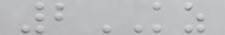2KZ
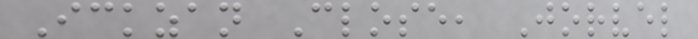Ickzan Close, Jorvel
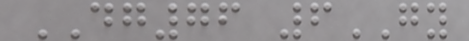DG76 6GY
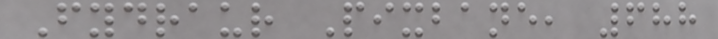Fydraur Pixbane, 688
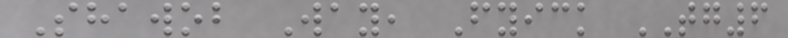Shawob Way, Fyick TG6
